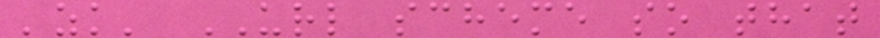'zk' URL scheme so that
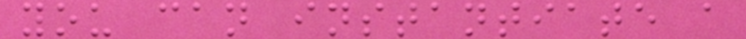you can instantiate a
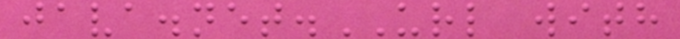java.net.URL with
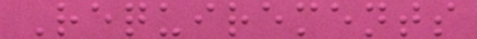Requirements
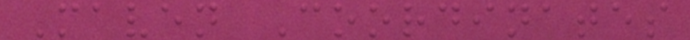Maven Coordinates
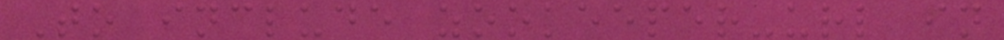To include zookeeper-url in
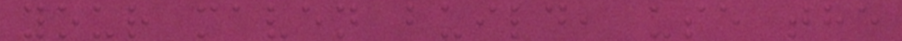your maven build, use the
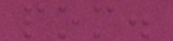pom.
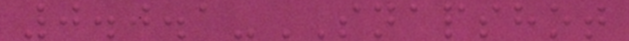0.0.1-SNAPSHOT
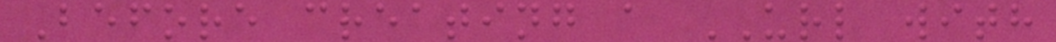Before creating a URL with
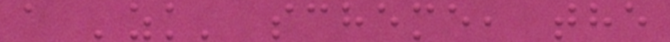a 'zk' scheme, the
